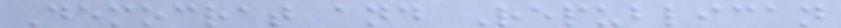Democrat and Republican
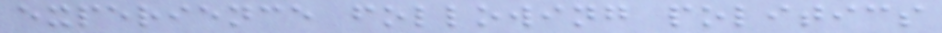experience following politics
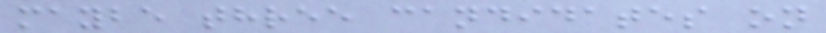maybe three candidates on
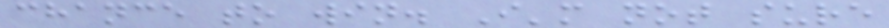chance to win. I'm not sure
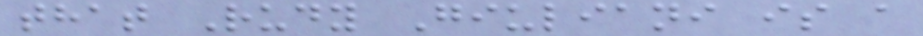that Rudy Giuliani is a
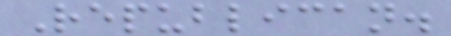Republican.
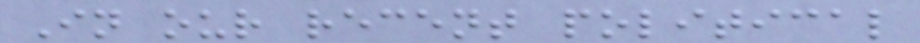In our recent political
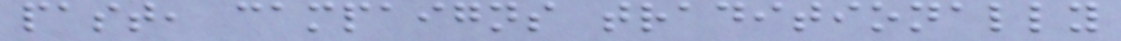past, campaigns traditionally
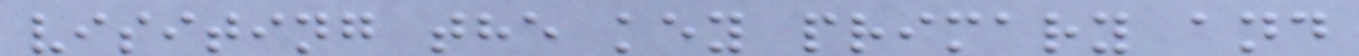visiting the key primary and
